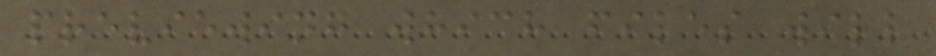previewing which files will
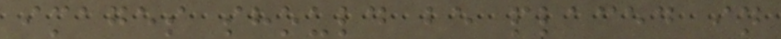images should be placed in
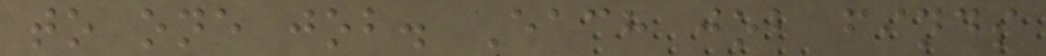to one job. Each job finds
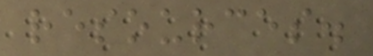resources.
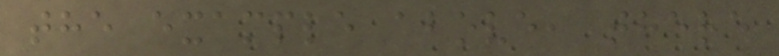the example above, there
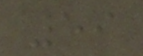59
